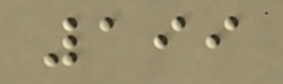199
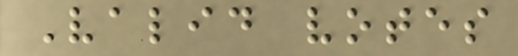Valid votes
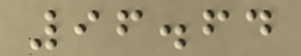96.64
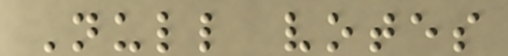Null votes
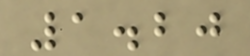1.20
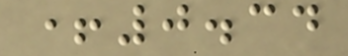+0.34
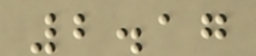2.17
